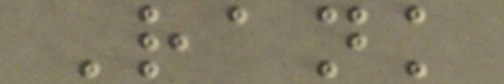Rank
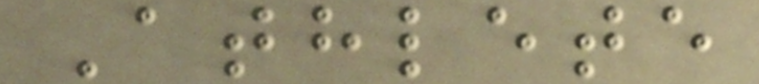Athlete
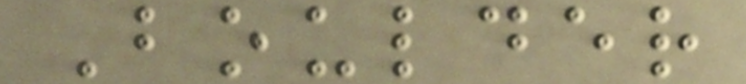Boulder
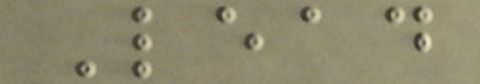Lead
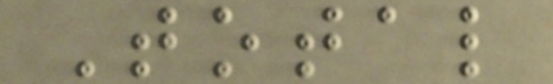Total
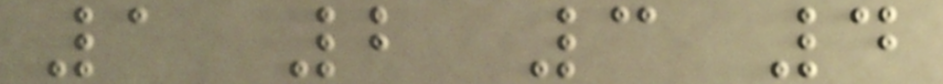1 2 3 4
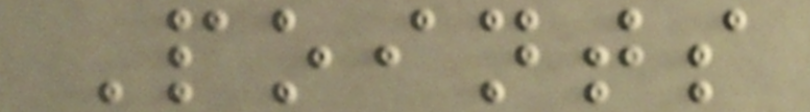Points
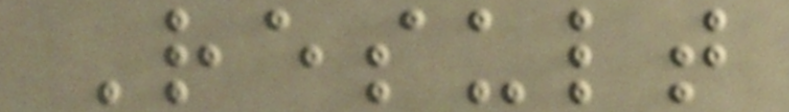Result
